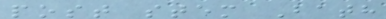post stem Bath
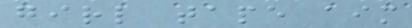girl tape aim
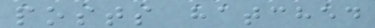posts hatched
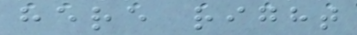here right
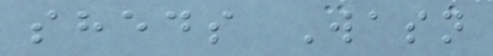sheds Wasn
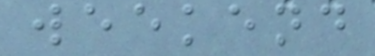weekend
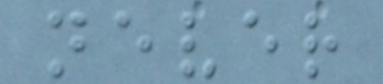never
